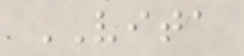VITA
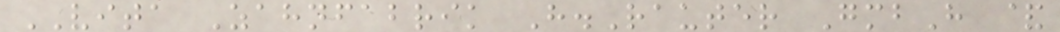VITA Zahnfabrik H.Rauter GmbH &
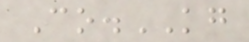Co.KG
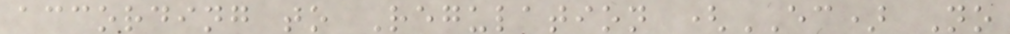according to Regulation (EC) No
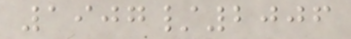1907/2006
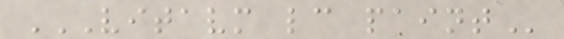VITAVM LC PAINT
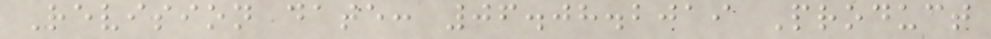Revision date: 06.08.2019 Product
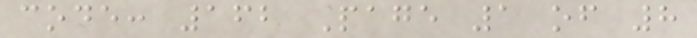code: 162 Page 1 of 8
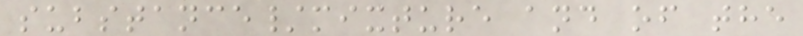substance/mixture and of the
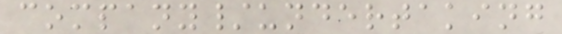company/undertaking
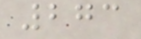273
